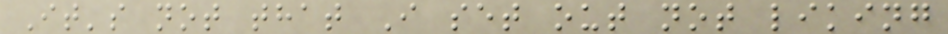It's not that I set out not liking
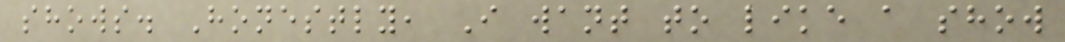shows. Honestly, I want to like a show
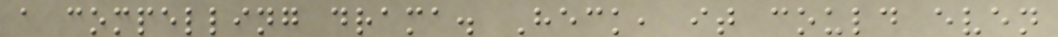a compelling drama. Heck, it could even
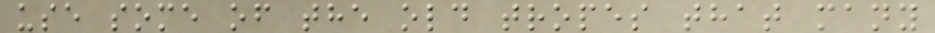use some of the old tropes that many
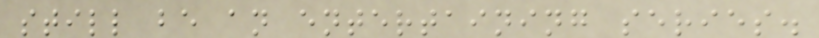still be an entertaining series.
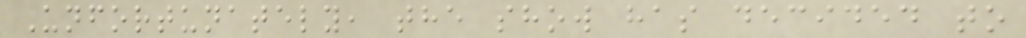Unfortunately, the show has decided to
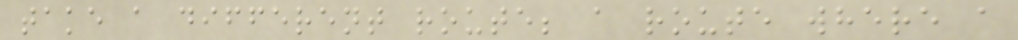take a different route; a route where a
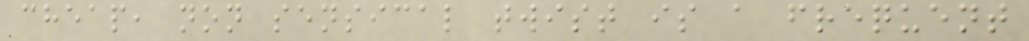cheap, non sensical twist is a frequent
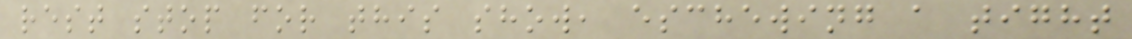rest stop for this show, eschewing a tight
